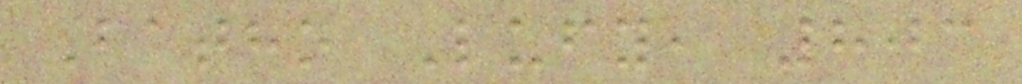Batho Lufy, 803
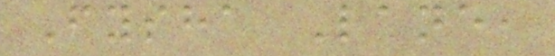Fysha Lane,
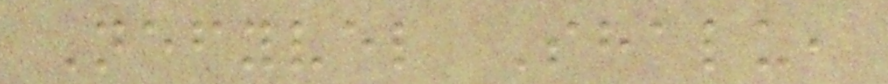Nefyvel Shalu,
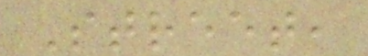Street,
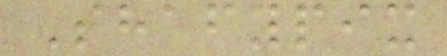Shafypix
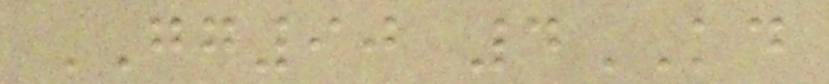GG90 4KD
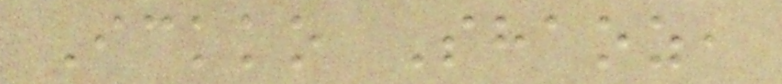Ickko Shaoz,
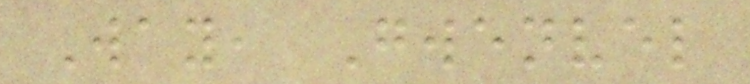Way, Gwenvel
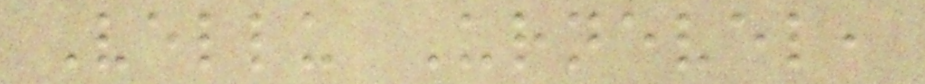Vellu Urnevel,
